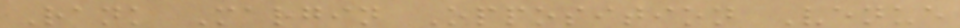Rank Margin Opposition Venue
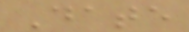Date
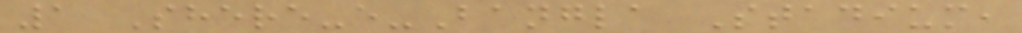1 Shere-e-Bangla Stadium,
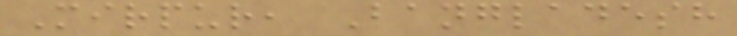Mirpur, Bangladesh
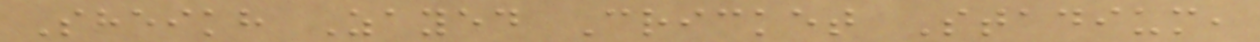Sheikh Zayed Cricket Stadium,
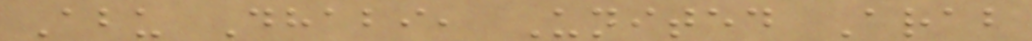Abu Dhabi, United Arab
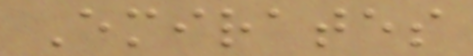Emirates
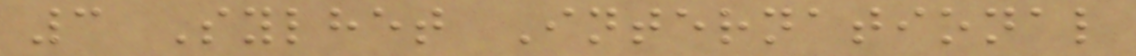3 Sylhet International
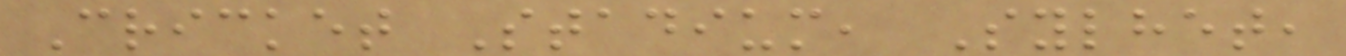Cricket Stadium, Sylhet,
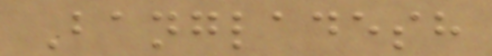Bangladesh
